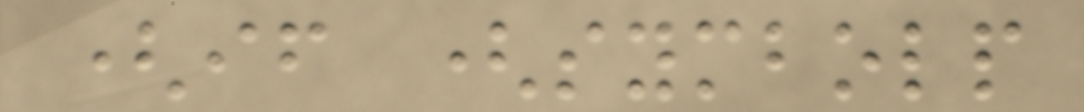(if (symbolp
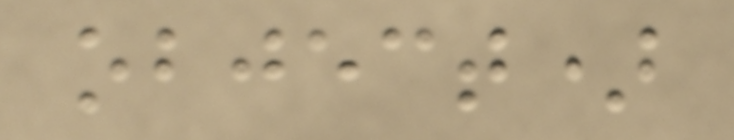object)
